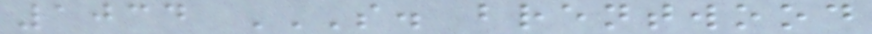1034 S. BRENTWOOD
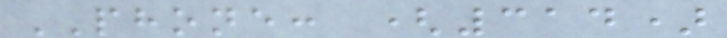PHONE: (314)
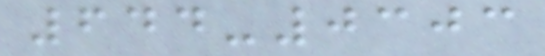644-0303
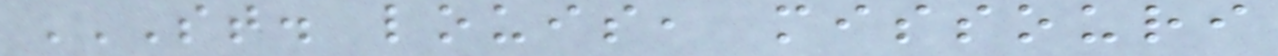ST. LOUIS, MISSOURI
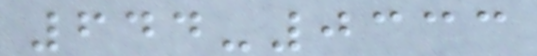644-0333
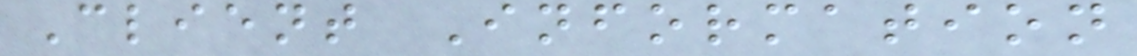Client Information
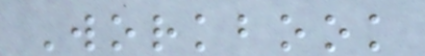Workbook
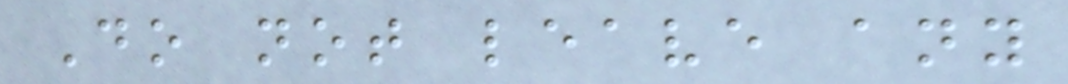Do not leave any
